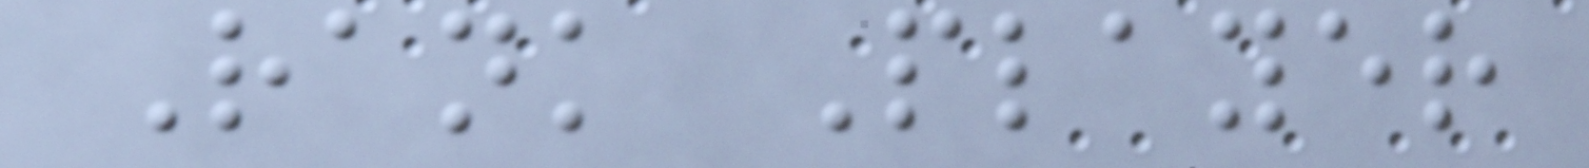Rank Player
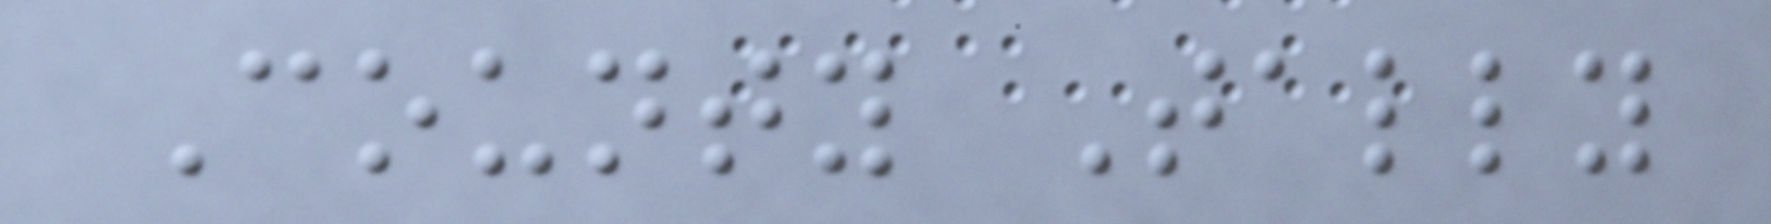County Tally
